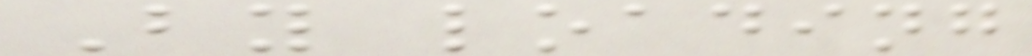By loading
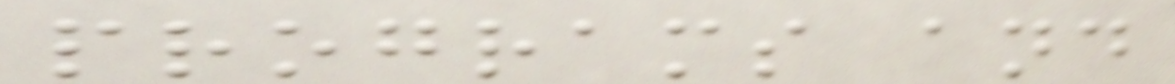programs and
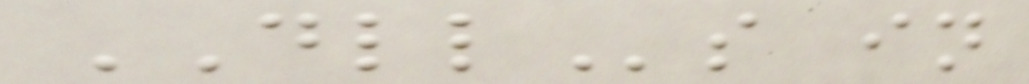DLLs in
